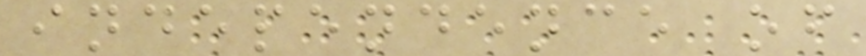independence of
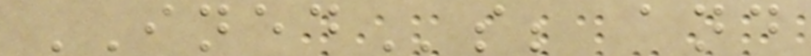INEDs; and
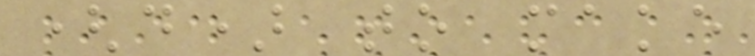(d) to make
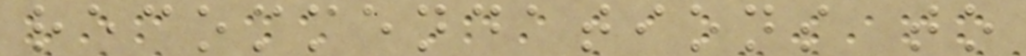recommendations to
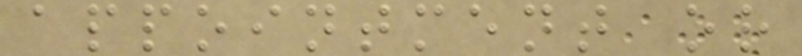appointment or
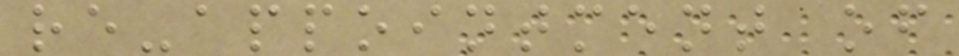re-appointment of
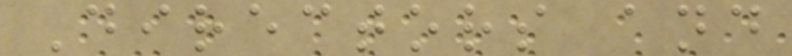Directors and
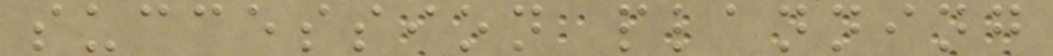succession planning
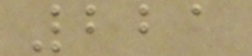221
